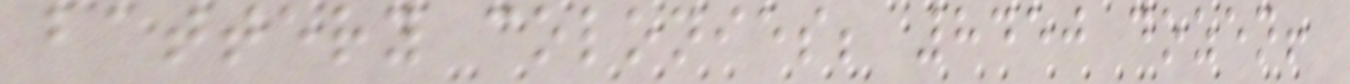battery colonies; 8450 dozen!
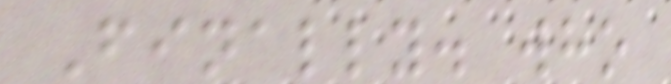Finally. who
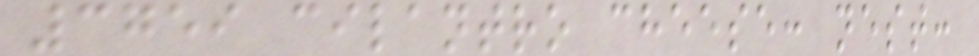3759 cilantro cheese: nest:
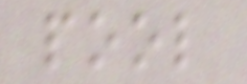pool
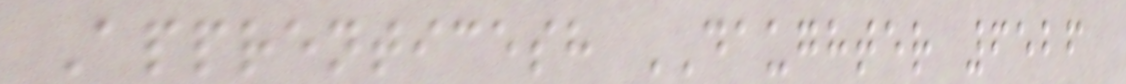Apprenticesh DAUGHTER 6526
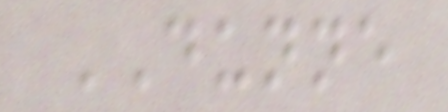DUNNE
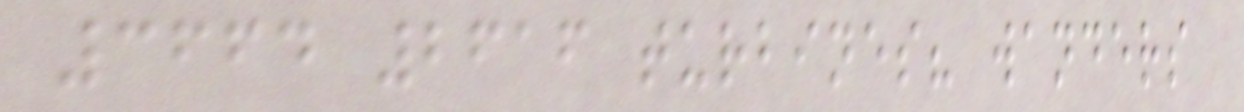3664 2616 turbines? wanders
